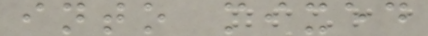into mixed
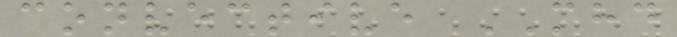convective MHD
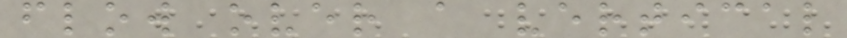flow over a vertical
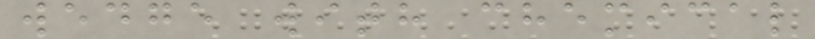wedge with chemical
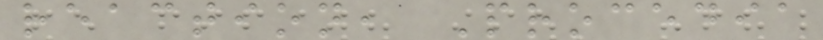reaction, Procedia
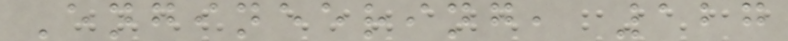Engineering, 127
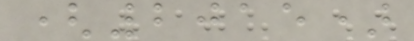(2015)
